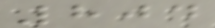804
